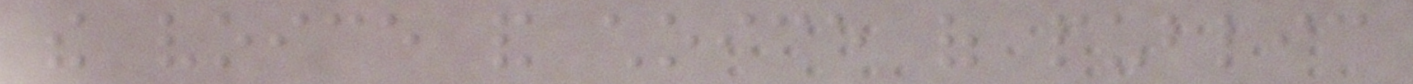the voice and choice of public
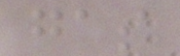gas
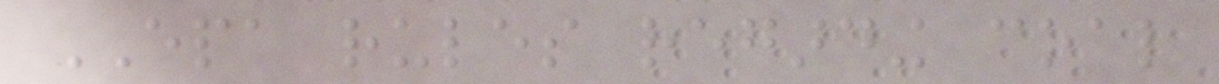EPA rules regarding coal
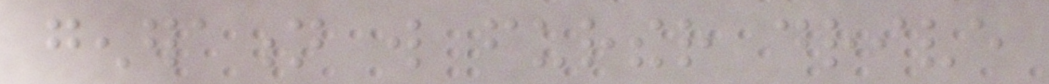generation will further drive
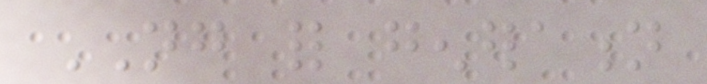NG for generation
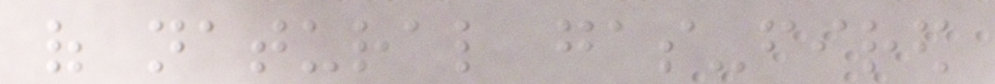of natural gas-fired
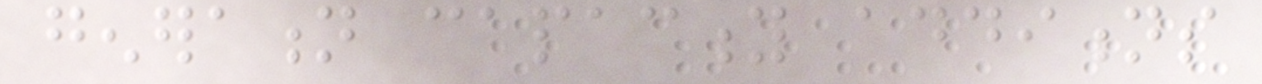generation capacity additions
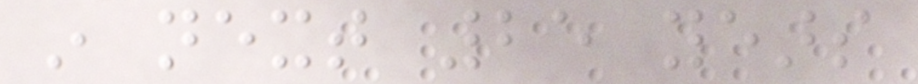in next 25 years
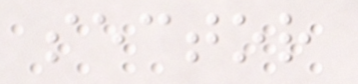sector
